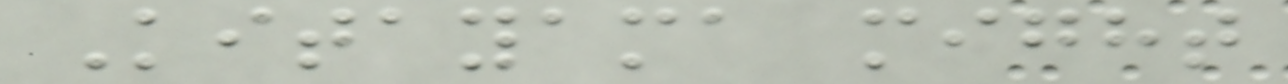Kitayama might
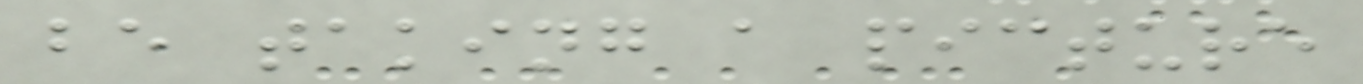be taking a picture
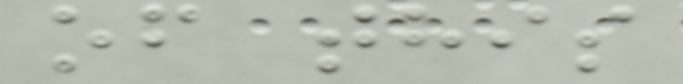of this
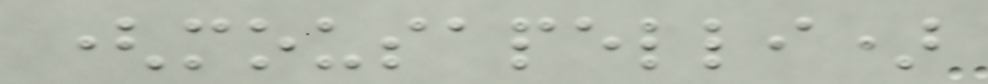(mousapelli)
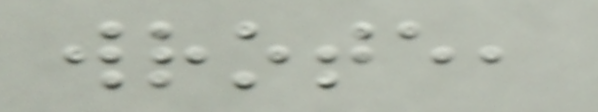wrote,
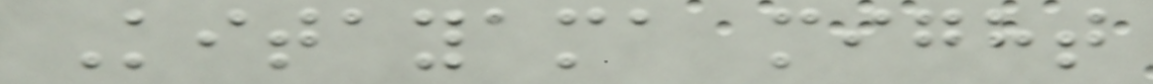Kitayama might
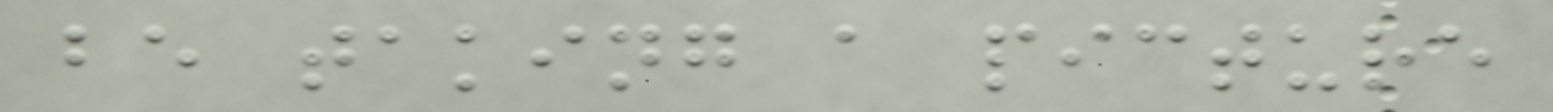be taking a picture
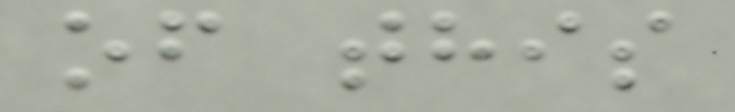of this
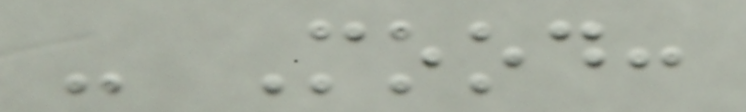- Mood:
